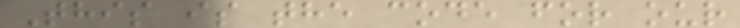This is the code for our
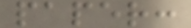paper:
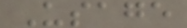Usage
